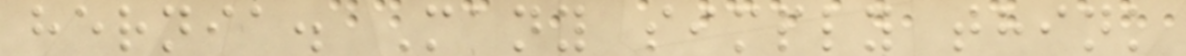hernia. Many simply think
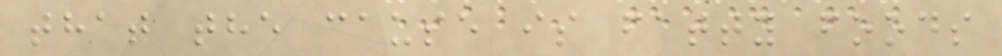that the cause is fatty foods
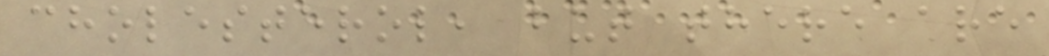cholesterol, but there are
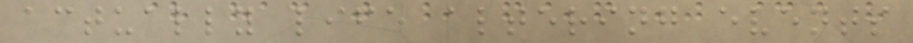actually life altering events
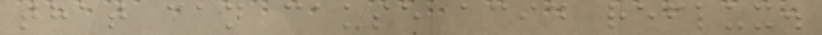that can cause acid reflux.
